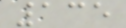135
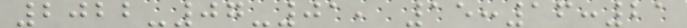2022-07-01, 15:16:21
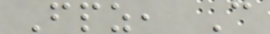Fpz, C
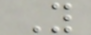Y
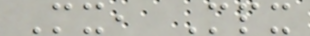Mx, Mpx
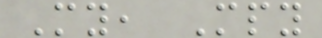My, Mpy
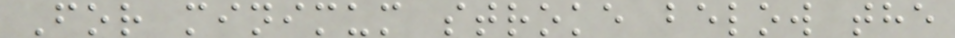For minimum stroke below the
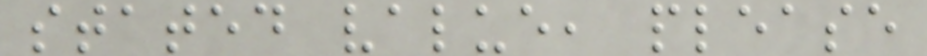stated value, please
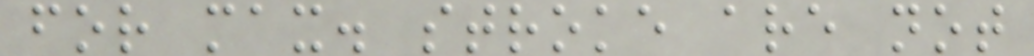for max. stroke are not
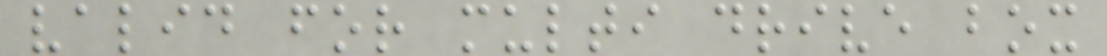valid for multi drive box
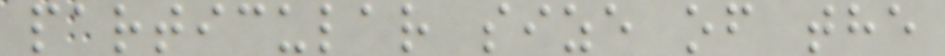particular size of the
